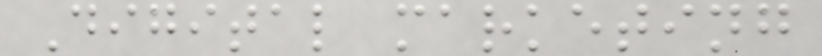Digital marketing
